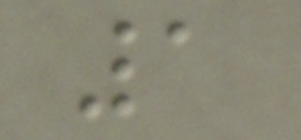1
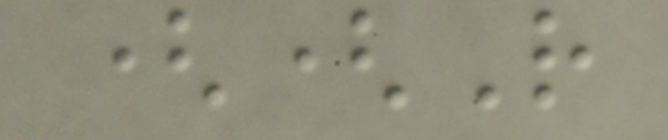((R
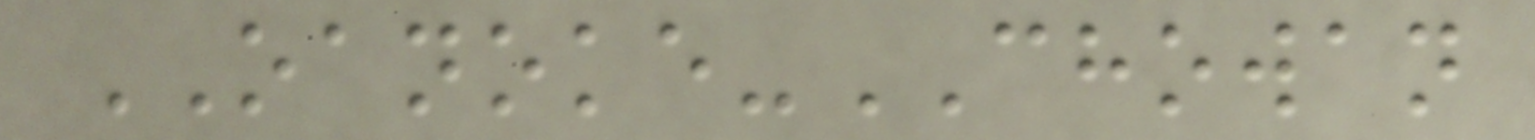OANOKE-CHOWAN
